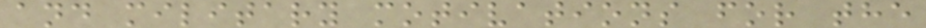and military motivations for the
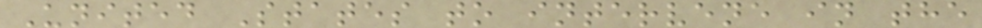United States to intervene in the
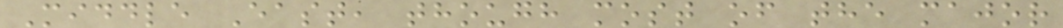Middle East, though most of the major
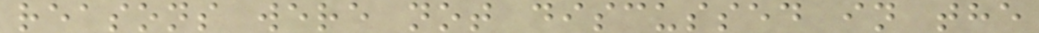reasons were not discussed in the
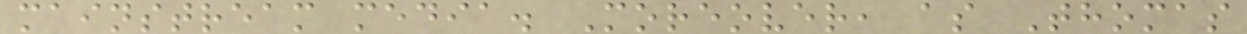mainstream media. Moreover, as Thomas
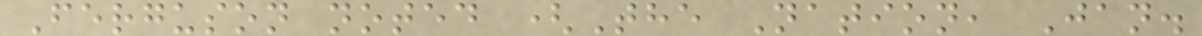Ferguson noted (The Nation, Jan.
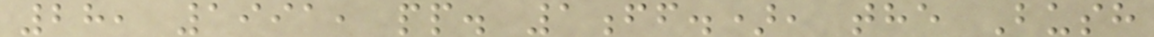28, 1991, pp. 1ff.), the Bush
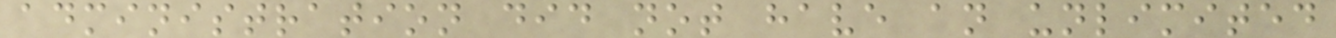administration did not have an unlimited
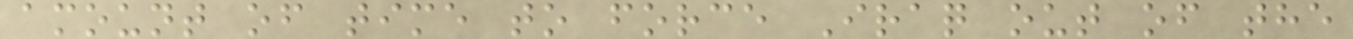amount of time to force Iraq out of the
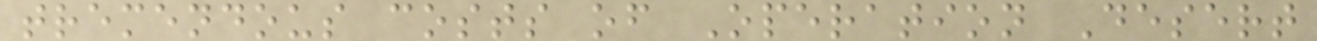tremendous costs of Operation Desert
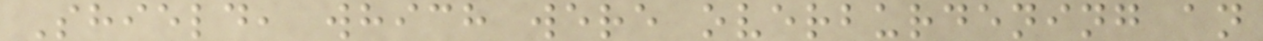Shield, which were overburdening an
